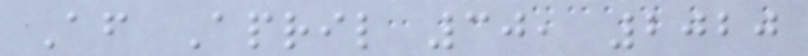After April 30, 2020
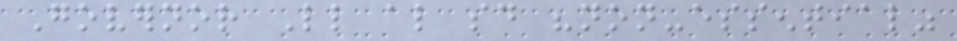Governor Little also said "non-essential"
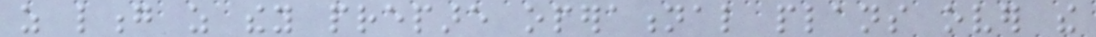as long as they prepare operational plans over the
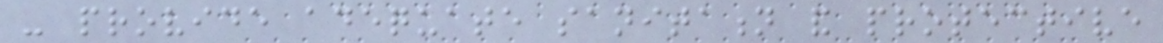- provide adequate sanitation and protective
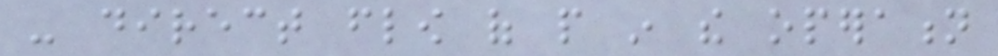- direct flow of people in the operation
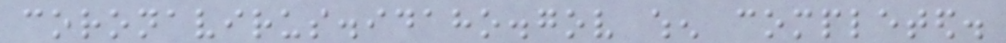coronavirus.idaho.gov when completed.
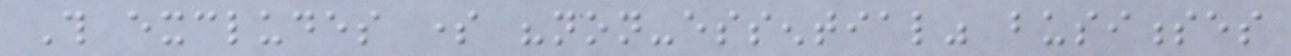This excludes some "non-essential" businesses
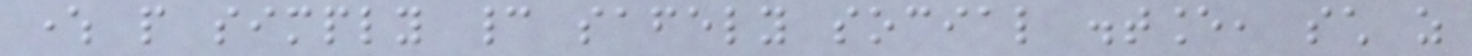where people simply cannot safely social distance, such as
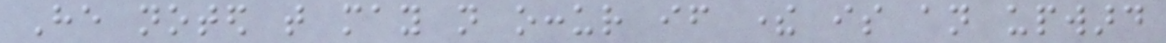He noted that may not occur if there is an upward
